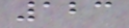123
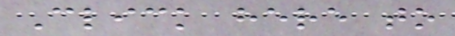Click here to
